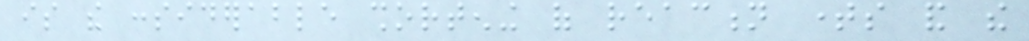is the considerable shortening of reaction times and the
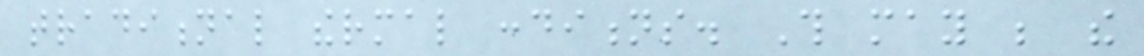traditional thermal conditions. This may be the
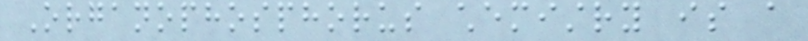Organophosphorus chemistry is a
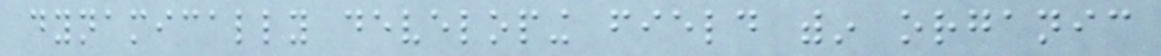dynamically developing field within organic
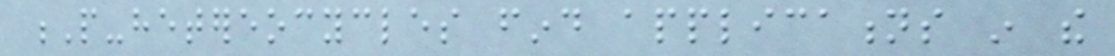P-hetereocycles find applications in the
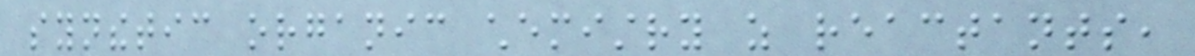synthetic organic chemistry as reactants,
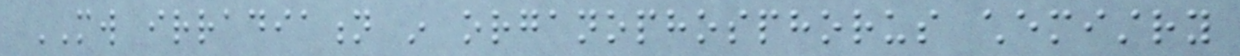MW irradiation in organophosphorus chemistry
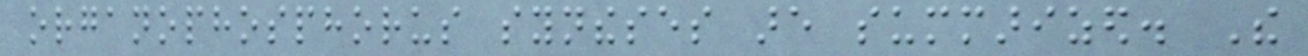organophosphorus syntheses are summarized. The
